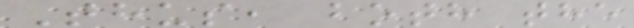Thus, both the
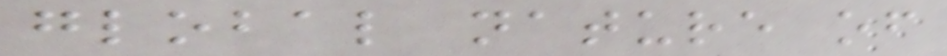global nature of
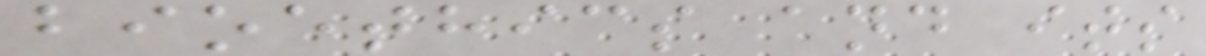bioethics and its
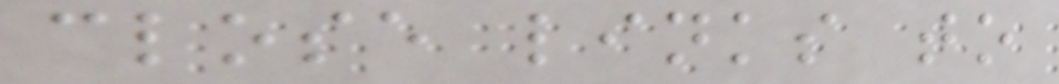close links to
